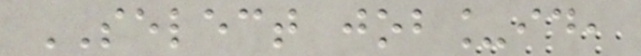SELECT job_id,
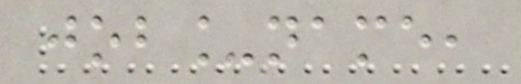job_name,
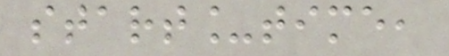start_time,
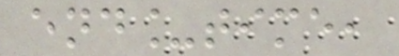end_time,
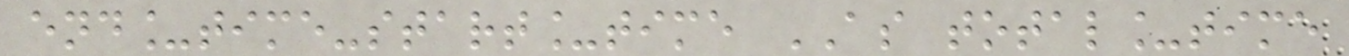end_time-start_time AS total_time
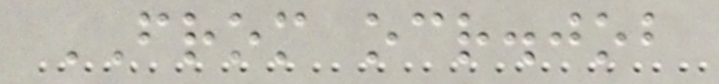FROM ocr.job
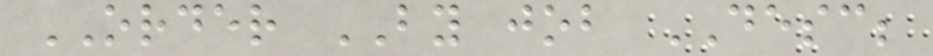ORDER BY job DESC;
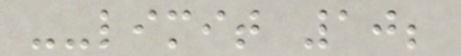--limit 10;
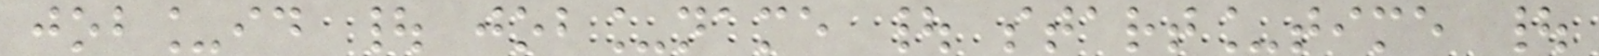job_id | job_name | start_time |
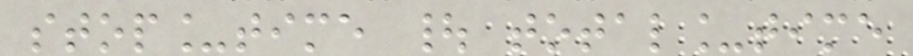stop_time | total_time
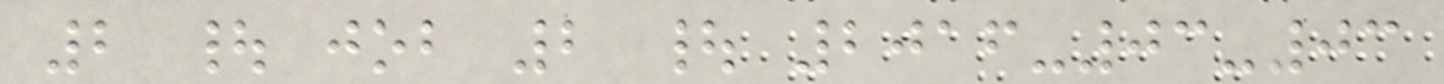2 | job 2 | 2016-03-03
